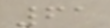61
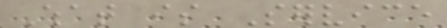What is Service
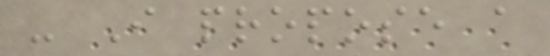- I propose a
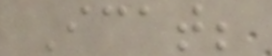Icat;
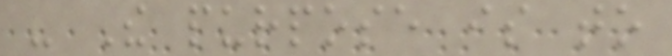- The purpose is to
